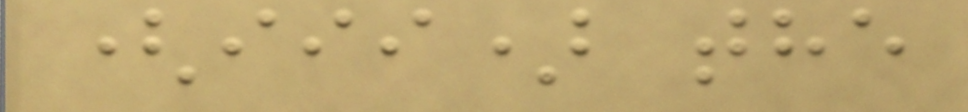(iii) the
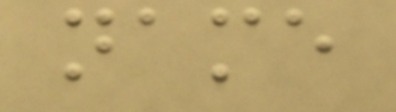name
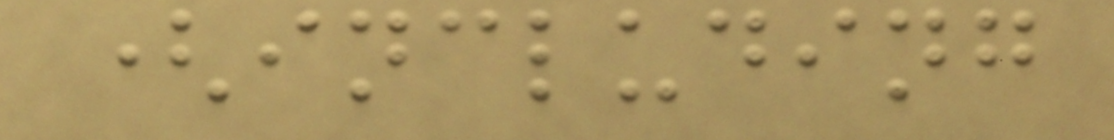(including
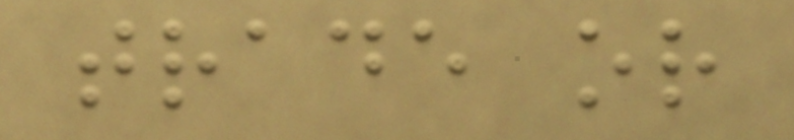trade or
